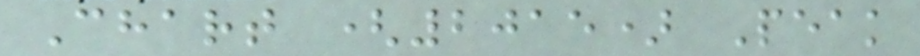Chart (2015) Peak
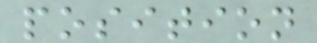position
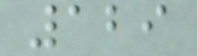129
